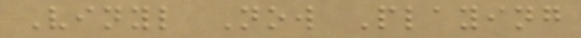Vinyl Now Playing
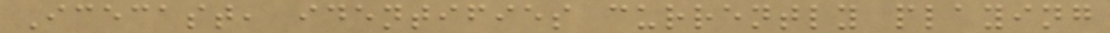Icecast, identifies currently playing
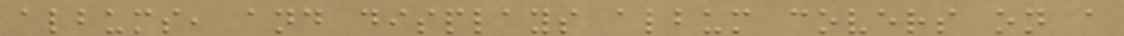albums, and displays album covers on a
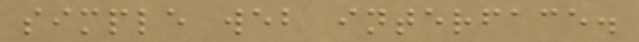simple web interface.
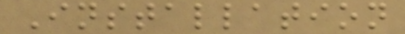Installation
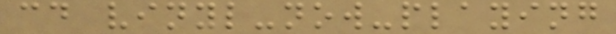cd vinyl-now-playing
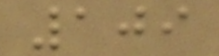109
